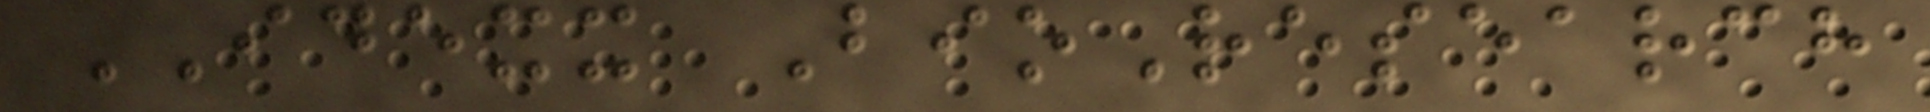IDEXX BioResearch
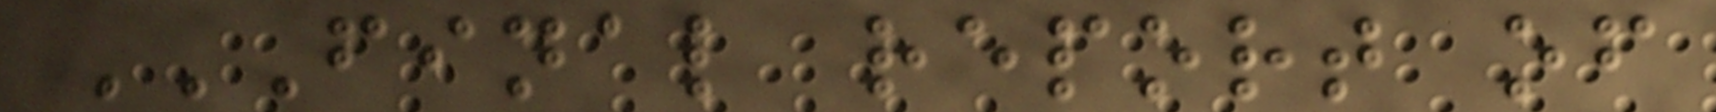FINAL REPORT OF
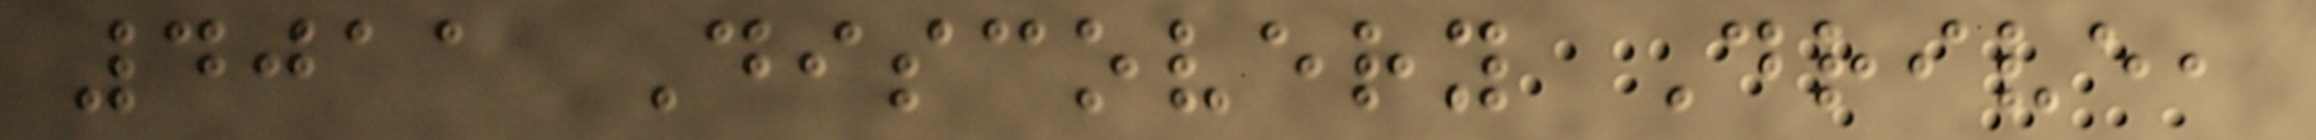4011 Discovery Drive,
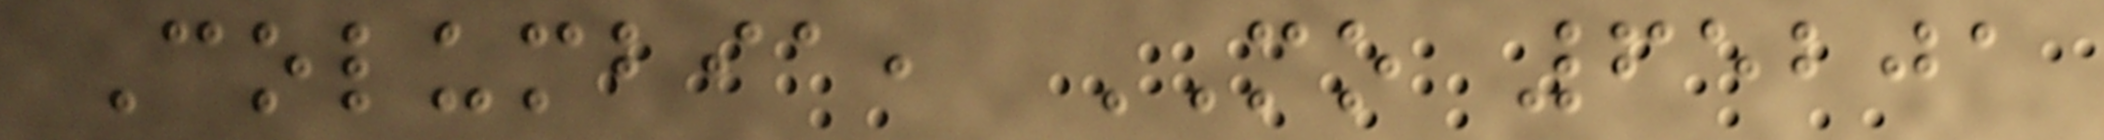Columbia, MO 65201
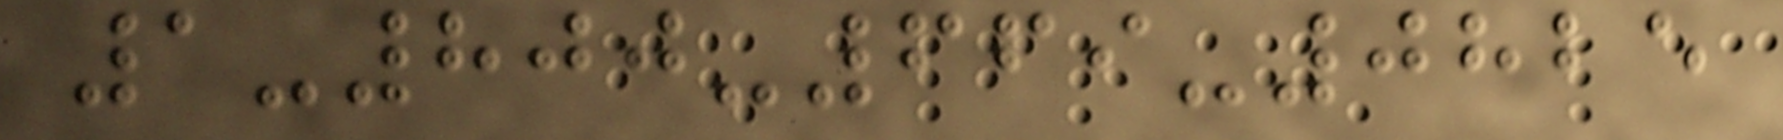1-800-669-0825
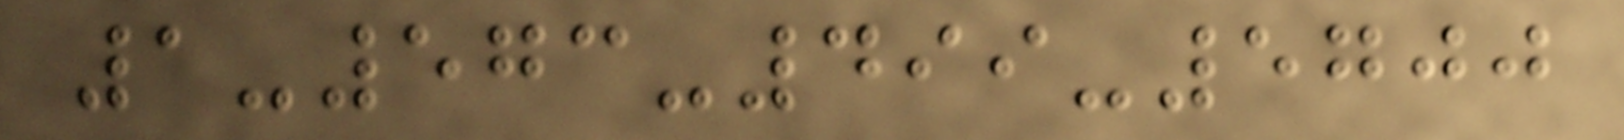1-573-499-5700
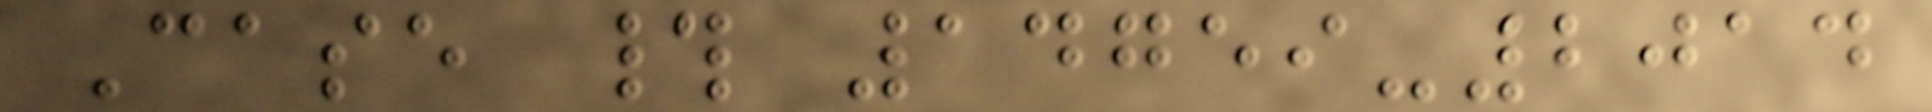Case # 14759-2014
